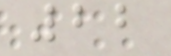22
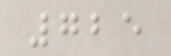725
